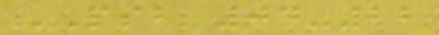PSB 04-22
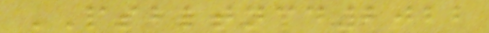PSBLTNCD2022
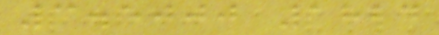3.5000 1824
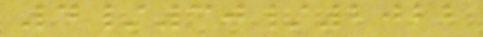4/30/2022
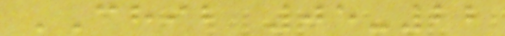CHIB 05-22
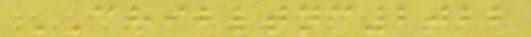CHIBLTNC2022
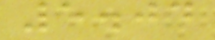5.04
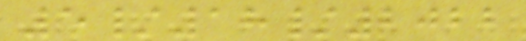5/18/2022
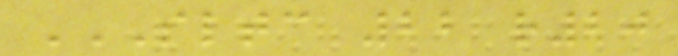SLTC 22 R20
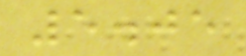5.05
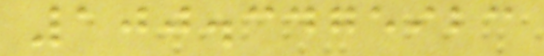100.3475923
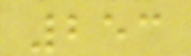253
